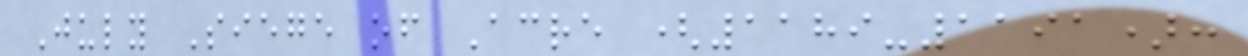July Siege of Acre (1189-1191):
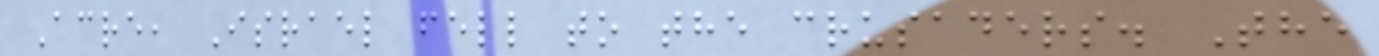Acre, Israel fell to the crusaders. The
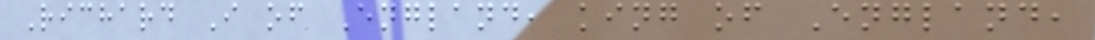Richard I of England, king of England,
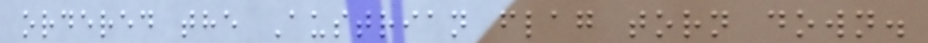ordered the Austrian flag torn down.
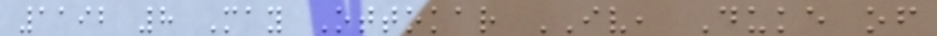1192 8 May Ottokar IV, Duke of
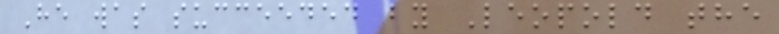He was succeeded by Leopold the
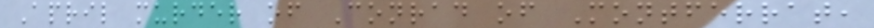April murder of Conrad of Montferrat,
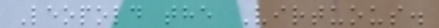Leopold the Virtuous.
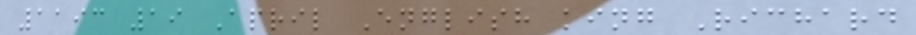1193 19 April English king Richard
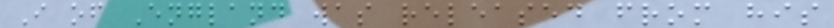I of England was released from his
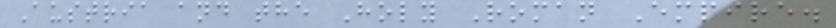Austria and the Holy Roman Empire.
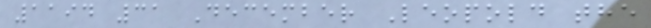1194 31 December Leopold the
